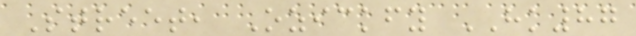Street, Ozickfy HK87
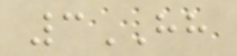3HH
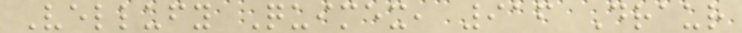Vellufy Quimex, 916 Draur
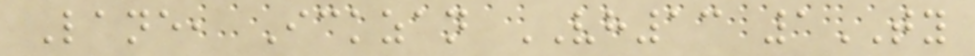Lane, Ickzan VH13 1TY
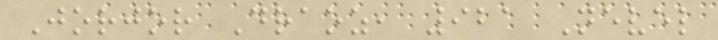Jorjor Draoz, 921 Nevel
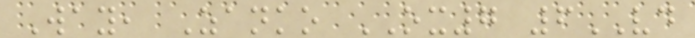Way, Zanko OX7 6VD
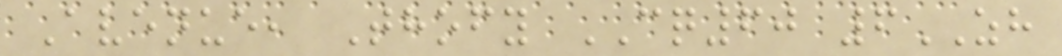Avenue, Thofy CQ60 6ZH
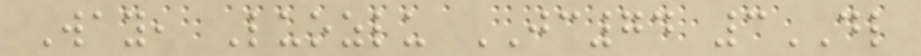Way, Luozlu JC74 3DL
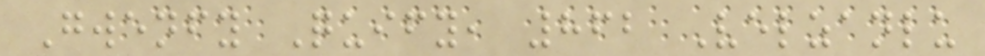Gwenfy Quify, 862 Velzanlu
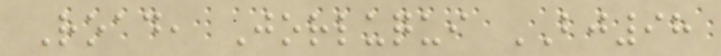Road, Jorluqui BJ98
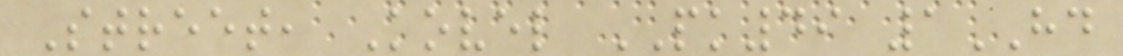Street, Kovel PK49 1HD
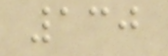130
